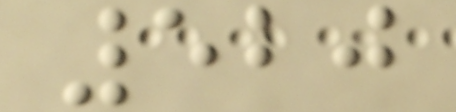520
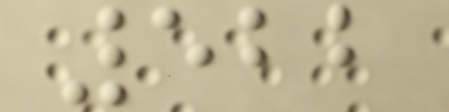522
